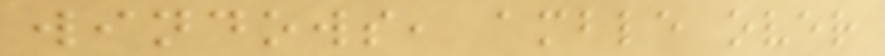windows, amble over
